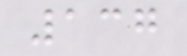137
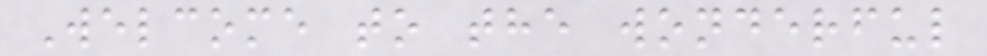Welcome to the wonderful
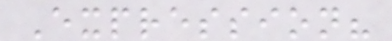Expression?
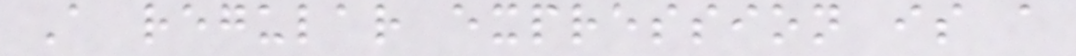A regular expression is a
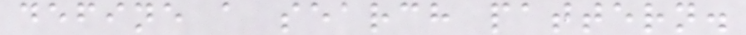define a search pattern.
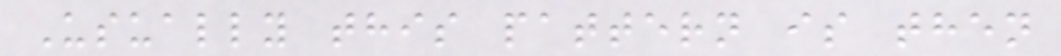Usually this pattern is then
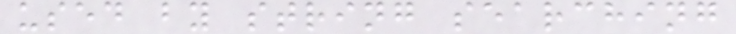used by string searching
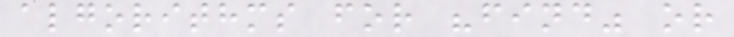algorithms for "find" or
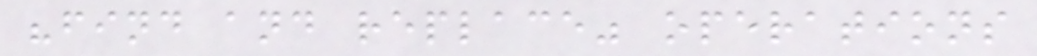"find and replace" operations
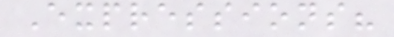Expressions?
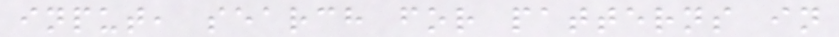input, search for patterns in
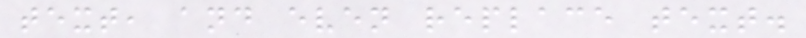text, and even replace text.
